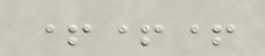+++
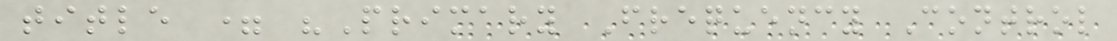title = "Primary Frequency Control
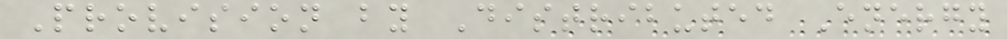Provision by Distributed Energy
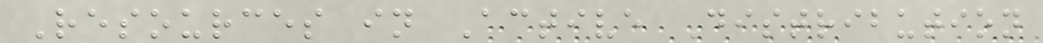Resources in Active Distribution
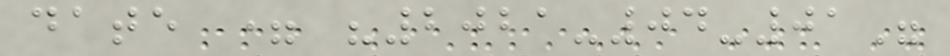date = "2021-04-01"
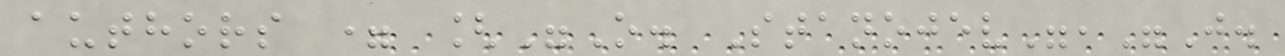authors = ["O. Stanojev","J.
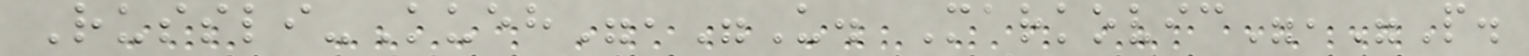Russli-Kueh","U. Markovic","P.
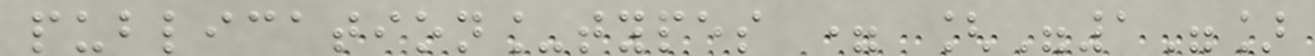publication_types = ["1"]
